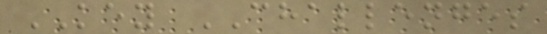KEY CHALLENGES
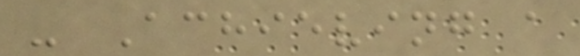- Achieving a
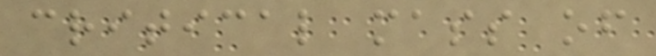critical mass of
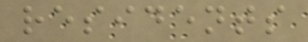residents
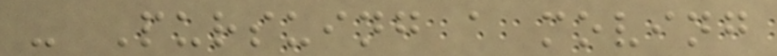- Pursuing a moving
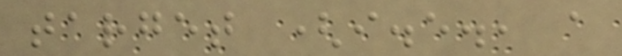target (i.e., a
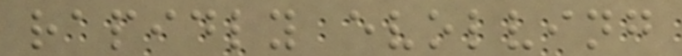rapidly evolving
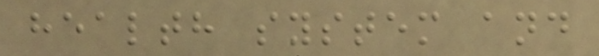health system and
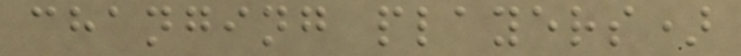changing players)
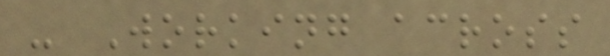- Working across
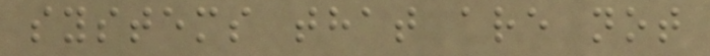systems that are not
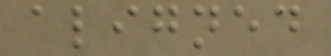aligned
